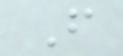F
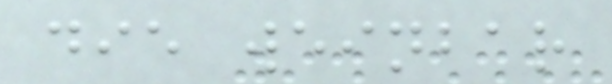die weinbar
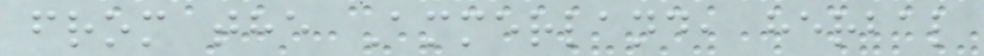from the Ammerland, herbal
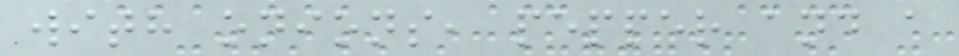with onions, pepper and a
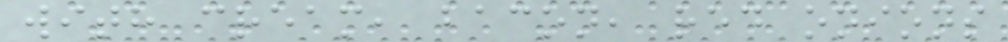with cream, bacon, red onions
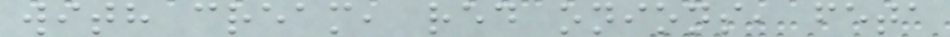with cream, red onions, feta
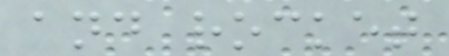and rocket
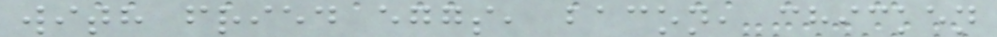with fried eggs, bacon, chicken
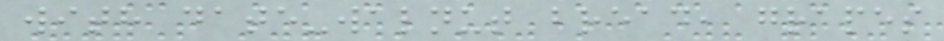with date-walnut bread, grapes
